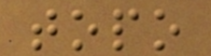topo
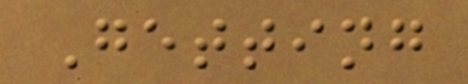Getting
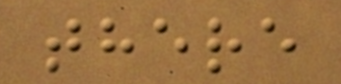there
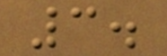3.
